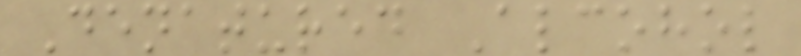Denatured Alcohol
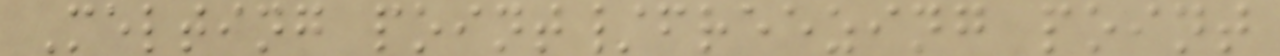Melting point/freezing point
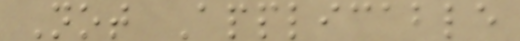Not Applicable
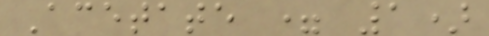Acetate = 1)
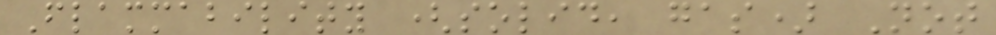Flammability (solid, gas) Not
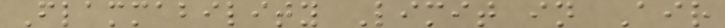Flammability Limit in Air
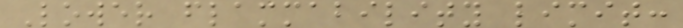Lower flammability limit:
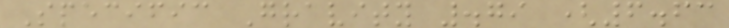Specific Gravity .79 (6.63
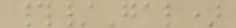#/Gal)
